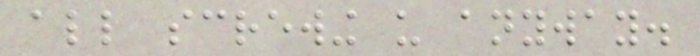all screwing us anyway.
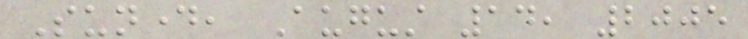Sunday, August 14, 2005
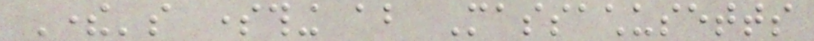There's something about Massachusetts
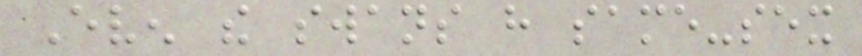Even the swans have same-sex
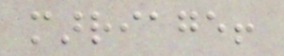marriage!
